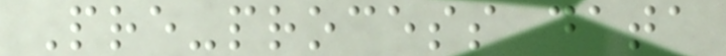Pre-process data
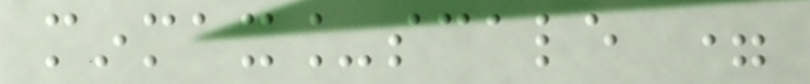minmax_scale =
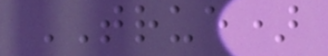TRUE)
